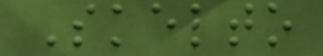Skelto
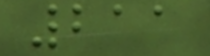211
